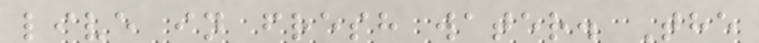live in fresh water. The
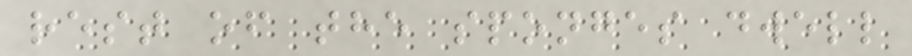rest of the sponges dwell
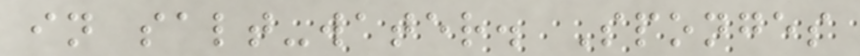in salt-water. Sponges
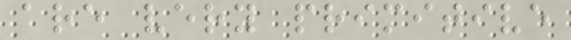are very primitive
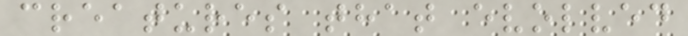creatures that evolved
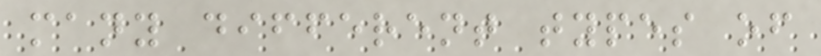many different types of
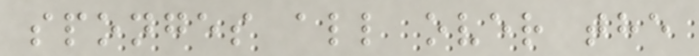sponges all over the
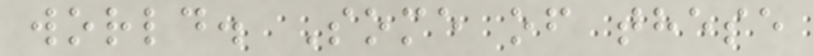world. Some of these
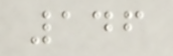146
